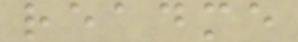readme
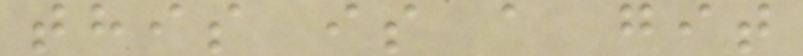this is a git
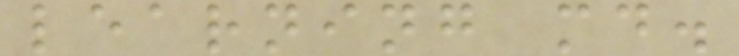learning md.
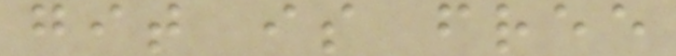git is free
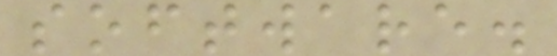software.
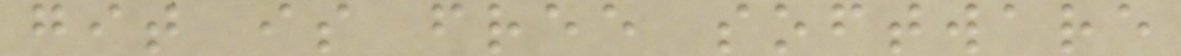git is free software
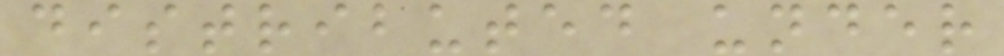distributed under
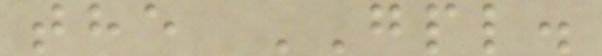the GPL.
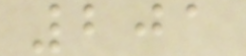201
